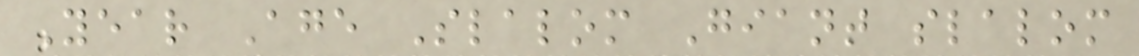Year Age Slalom Giant slalom
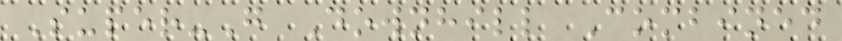Super-G Downhill Combined
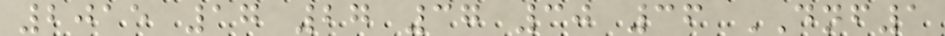2015 17 27 37 30 36 DNF1
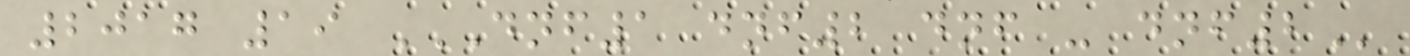2017 19 DNF1 DNF2 DNF - DNF2
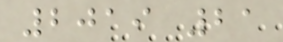2019 21
